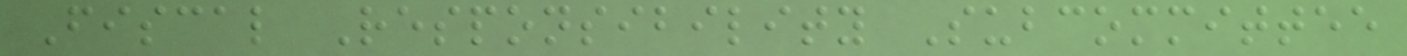Fiscal Responsibility Subcommittee
